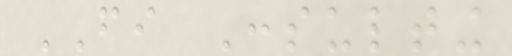FI Consulting
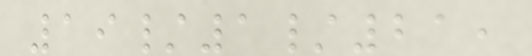19/1/21,
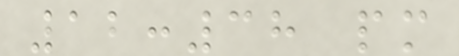12:38 pm
